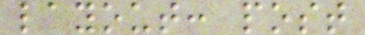layout: post
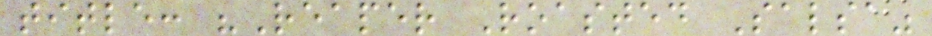title: "Reaper Roasted Salsa"
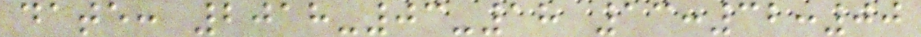date: 2018-03-18 13:32:00
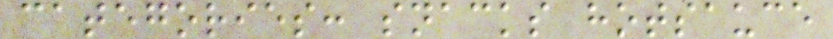categories: snacks hotsauce
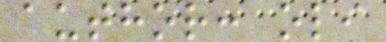author: oli
